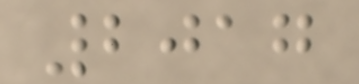2017
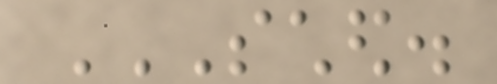SCHED.
